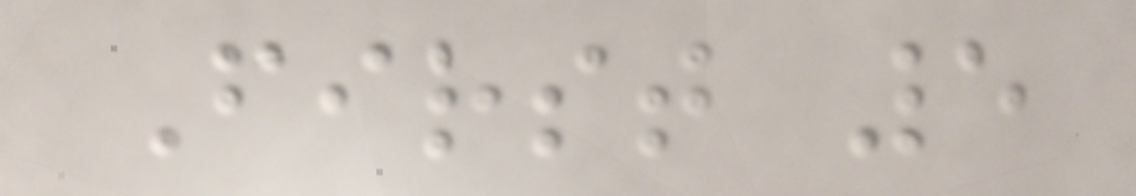First 5
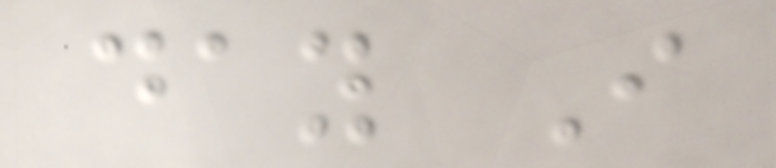day I
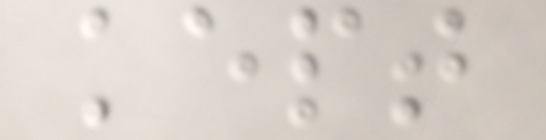kept
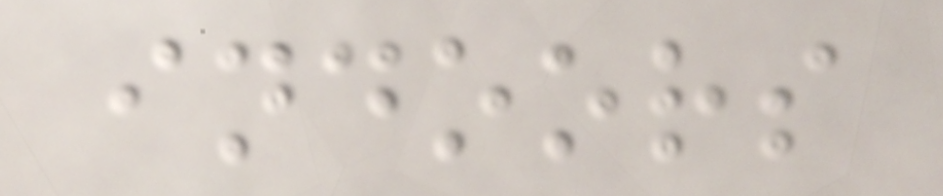indoors
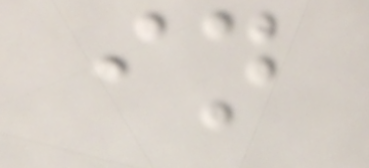in
